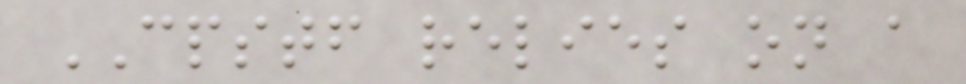CPSTF relies on a
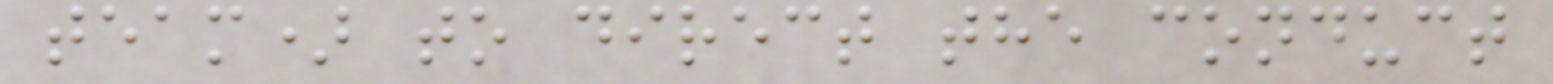team) to direct the conduct
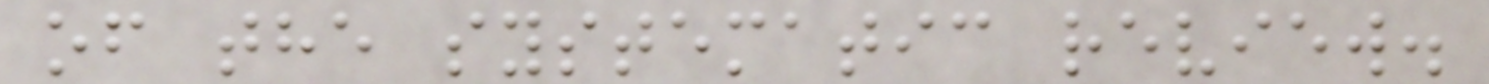of the systematic review.
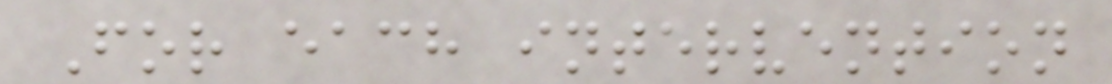For each intervention
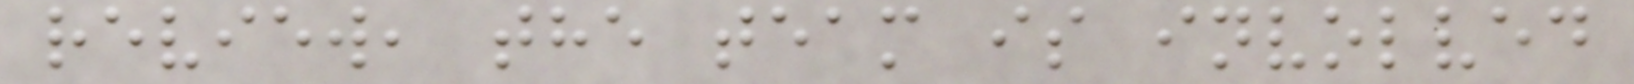review, the team is involved
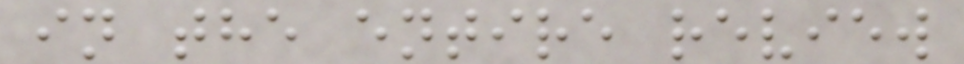in the entire review
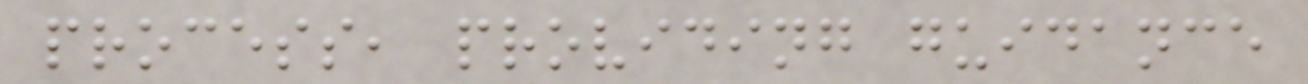process, providing guidance
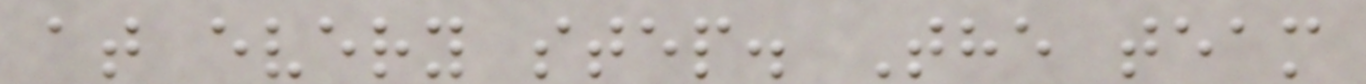at every step. The team
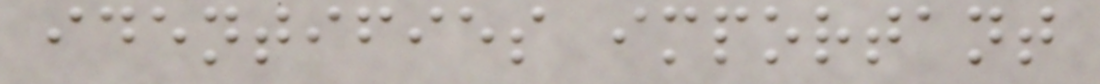identifies important
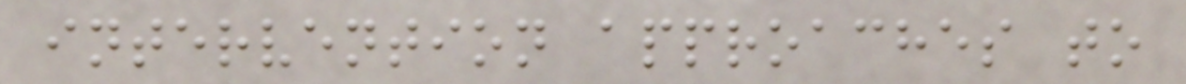intervention approaches to
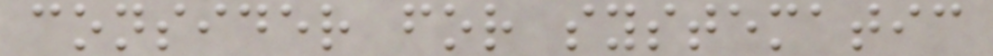consider for systematic
